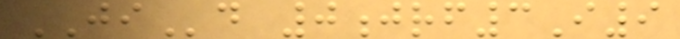JId 0jrf3I9
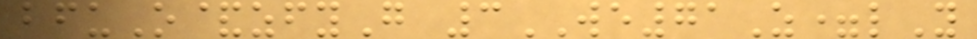bfuO&zfyG 3WE71Z=lY
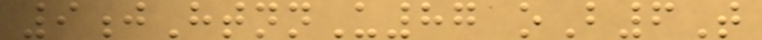9jHtnnU87 oB6T
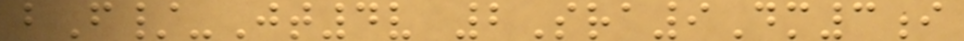bF/-Jt4v 2Sra9Dm3i
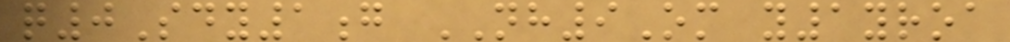q0Sdy1g NH9Om y1yroa
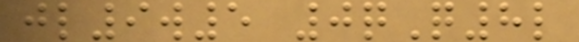jl9w5 0qQ8l
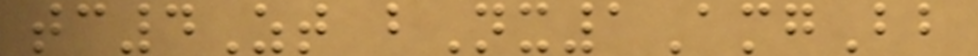tc4Zt bNx1AmgBb
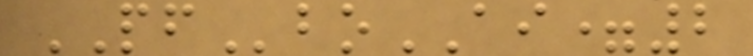PFboAI=2
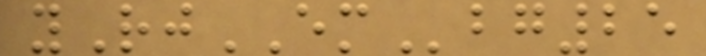yRjEMbg25
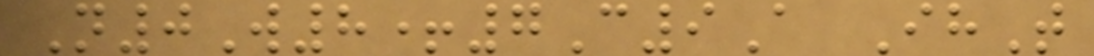N0W8+7C9A IhT
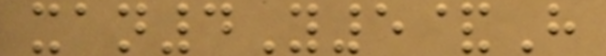xan4Y5&H
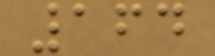164
